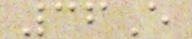36E
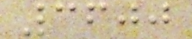3600
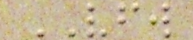VFW
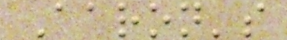Aaron's
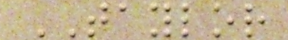TAYLOR
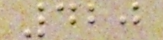420
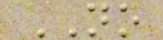NO
